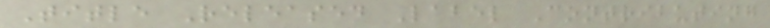Title Released Label Contributing
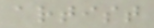artist
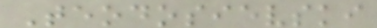Teodosievski
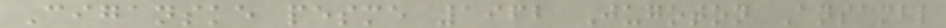Ciganske pesme 1962 Jugoton Ansambl
